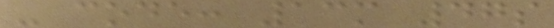- code: 13m 47s
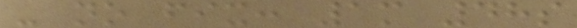- no fix: 1m 48s
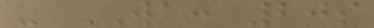- WA: 20s
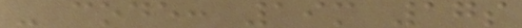- code: 19m 17s
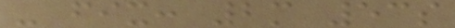- fix: 2m 53s
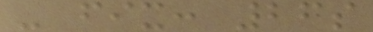- fix: 26s
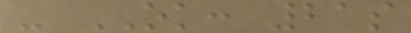- OK: 21s
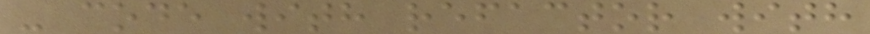- code with refactor with
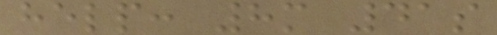help: 8m 41s
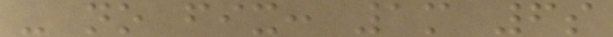- no fix: 1m 6s
